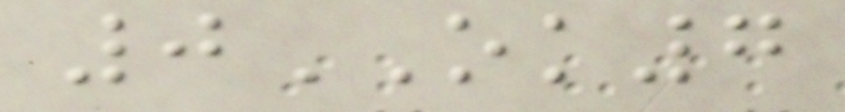0OK7
